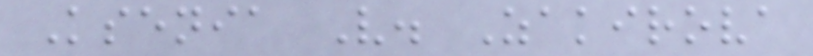Ksenia V. Zakirova
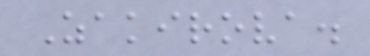Zakirova.
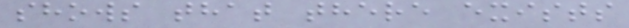shows that there exists
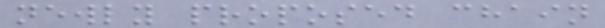newly proposed chain
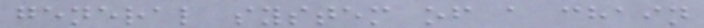general system of a chain
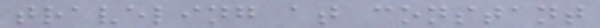traveling at constant
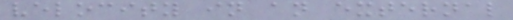velocity in an external
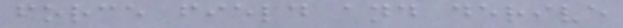force field and derive
